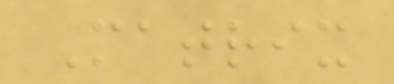Matrix
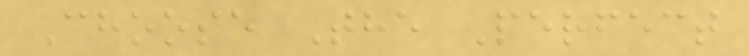Choose The Perfect
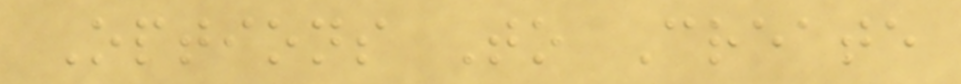Options To Create
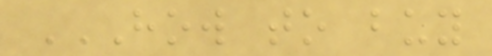HOW TO BUY
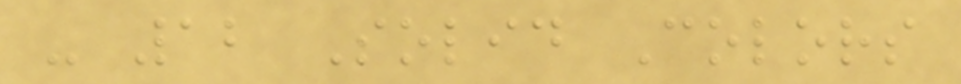- 12 Solid Colors
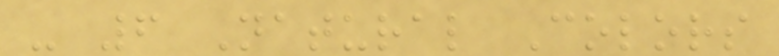- 6 Natural Colors
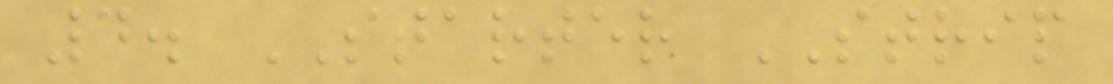4. STARTER STRIP
